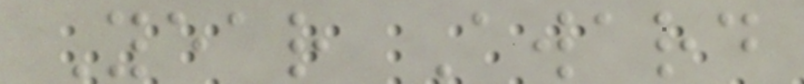Year Award
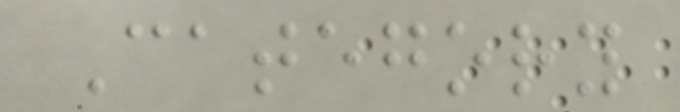Category
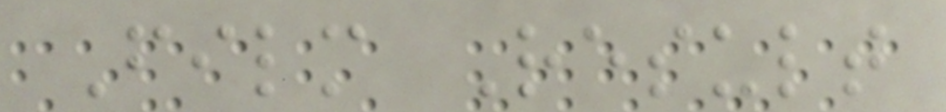Film Result
